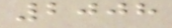2008
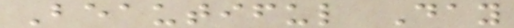Beautiful Day
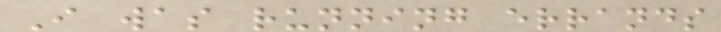I was running errands
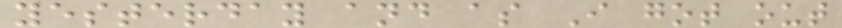yesterday and as I got out
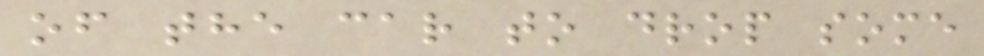of the car to drop some
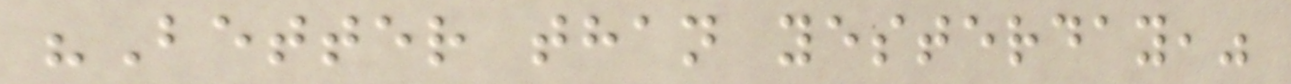"Better than yesterday,"
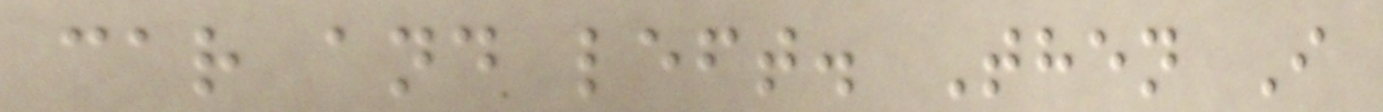car and left. Then I
